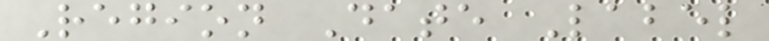Region Date Label
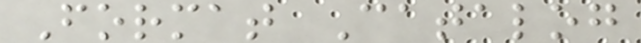Format Catalog
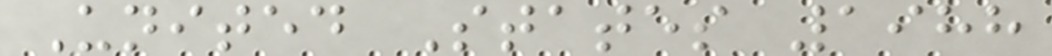United States 1988
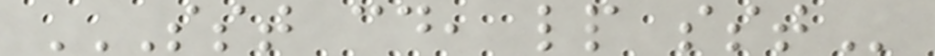SST CD, LP SST
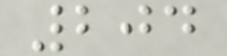204
